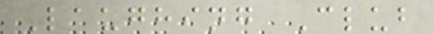Laughing Club
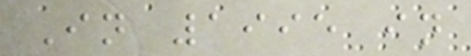In 1995 in
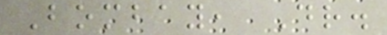Bombay, Dr.
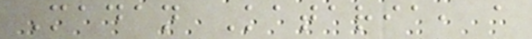Madan Kataria, a
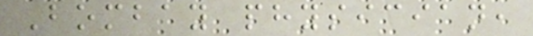Bombay physician,
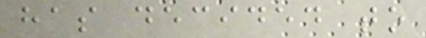has decided to
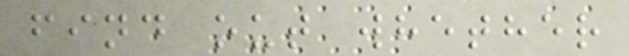find out whether
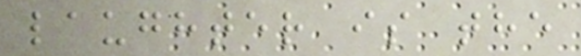laughter is the
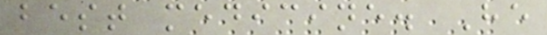best medicine. He
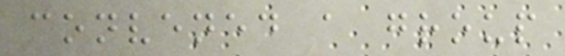convened a group
